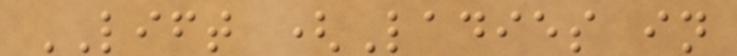LIFT (Ladies in
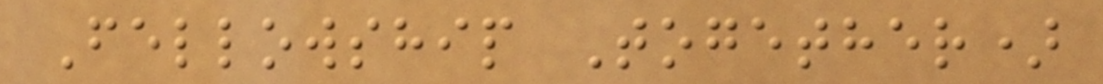Fellowship Together)
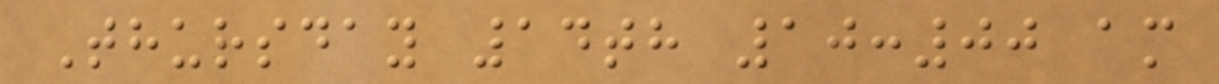Thursday 14th 10:00 am
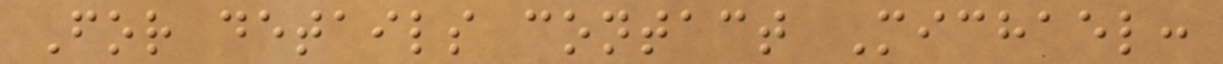For details contact Michael:
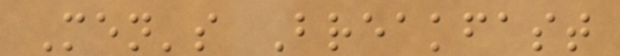Men's Breakfast
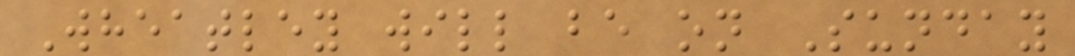Wheatley will be on Sunday
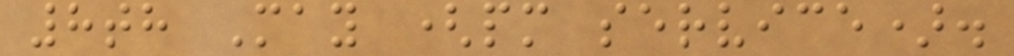8th May (pm service).
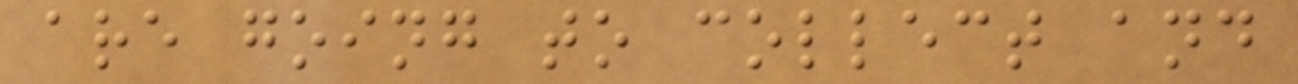are going to collect and
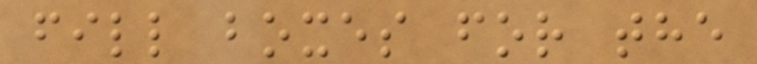fill boxes for the
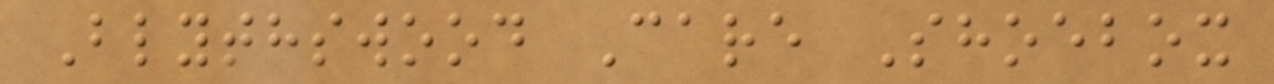Blythswood Care Shoebox
